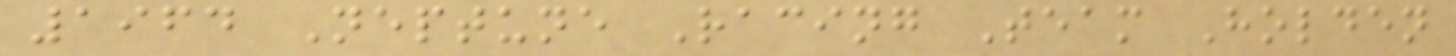1964 Neptune Racing Team Holden
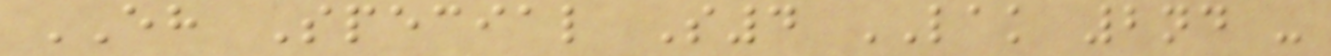EH Special S4 LAK 2nd -
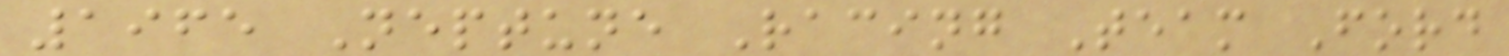1965 Neptune Racing Team Ford
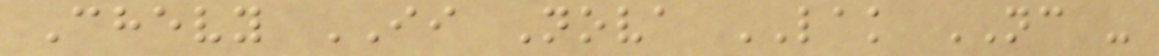Chevy II Nova LAK NC -
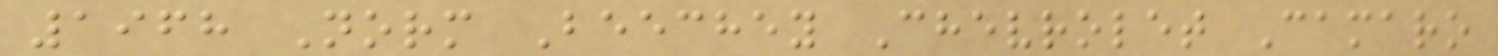1968 Norm Beechey Chevrolet Camaro
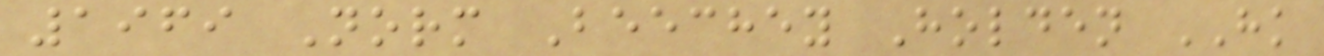1969 Norm Beechey Holden HK
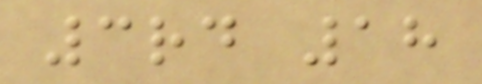3rd 18
